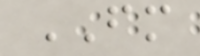FM
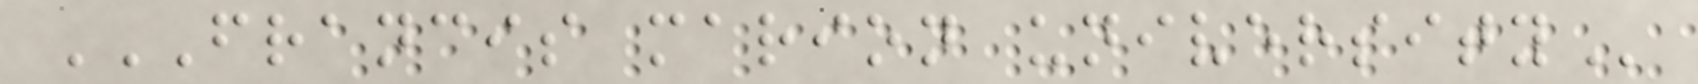FRANCIS MARION UNIVERSITY
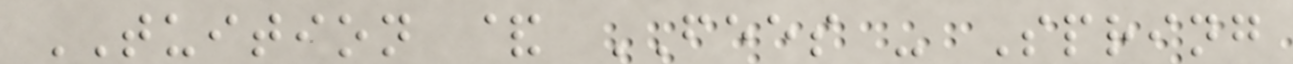TUITION & FEES - Spring
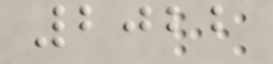2022
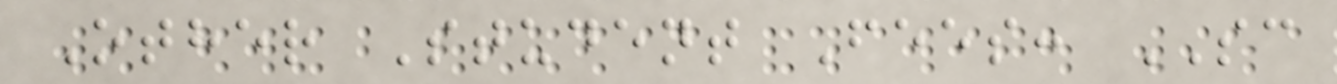Other Student Fees: SC
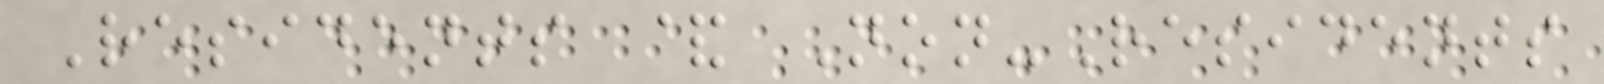Residents & Non-Residents
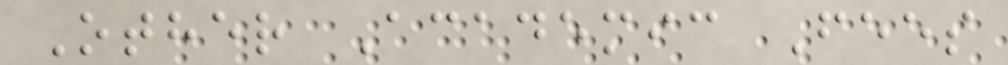Other Academic Fees
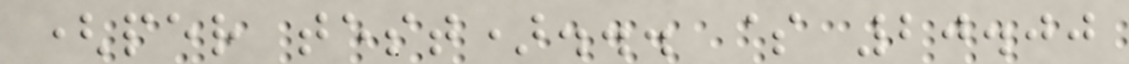(per test)... $ 20.00
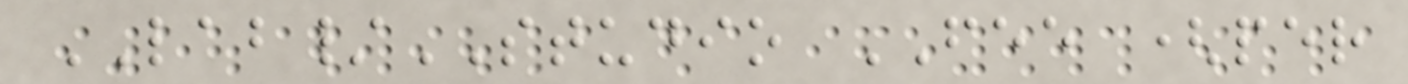LAB/STUDIO FEE (per
